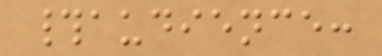#audience:
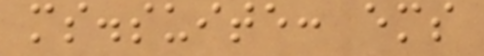ms.suite: ems
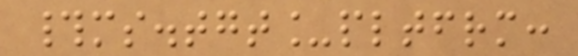#ms.tgt_pltfrm:
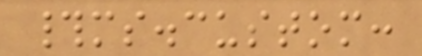#ms.custom:
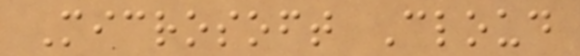Microsoft Cloud
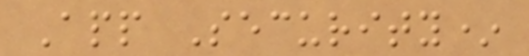App Security*
